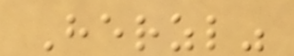Herzl"
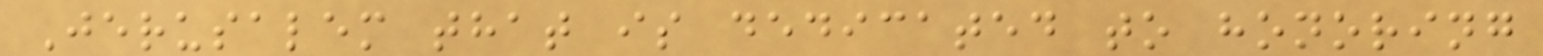Jerusalem that is dedicated to honoring
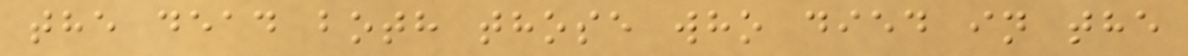the dead both those who died in the
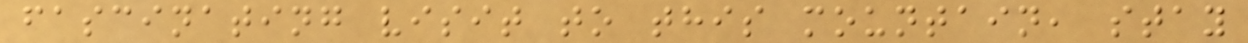fascinating visit to this mountain, stay
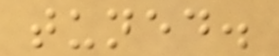tuned.
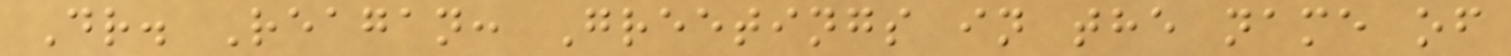Dr. Reagan: Greetings in the name of
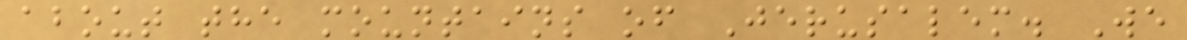about the mountains of Jerusalem. We
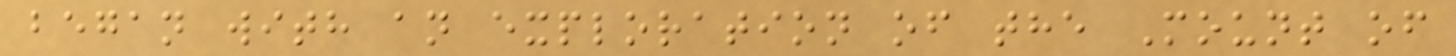began with an exploration of the Mount of
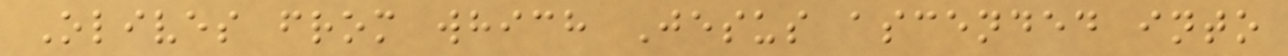Olives from which Jesus ascended into
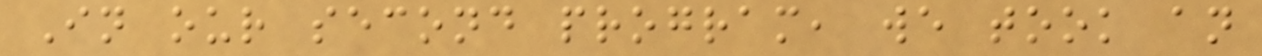In our second program, we took an
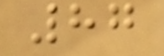87
